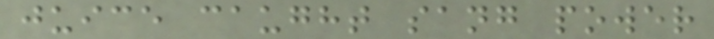juice caught sang power
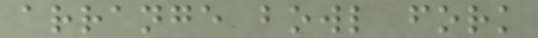arrange bowl fork
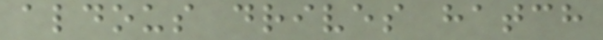aldous drives hatch
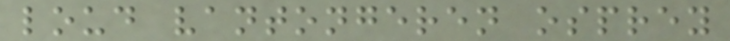loud vantongeren osprey
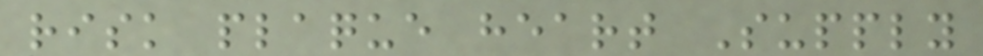risk plaque heart Supply
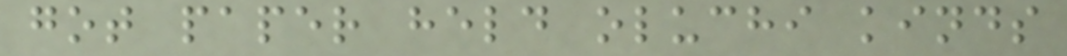got paper held oluchi kinds
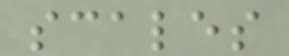scales
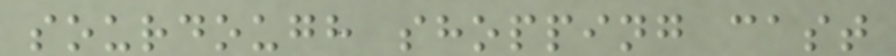sourdough shopping cast
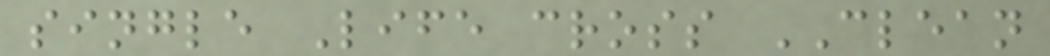single Life cross CLEAN
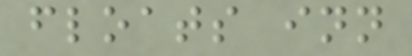floats inn
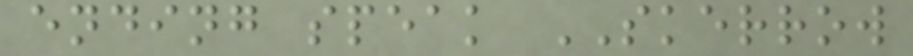ending speak SKERROW
